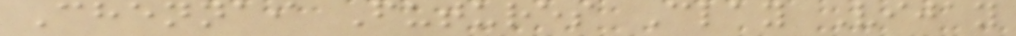Chennai Futures Clay Vijay
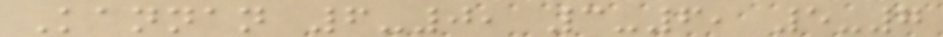Kannan 6-0, 3-6, 5-7
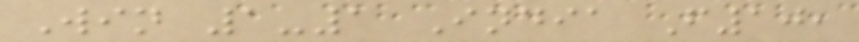Win 1-1 India F10,
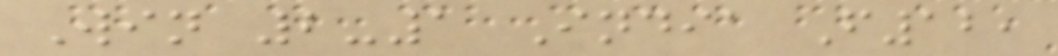Win 2-1 India F12,
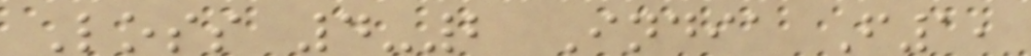Loss 4-2 India F1,
